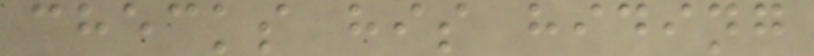checks his hiding
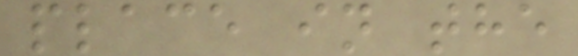place in the
